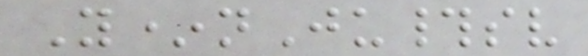Y*nJu#sv
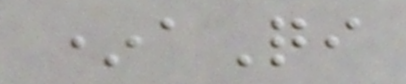*aQi
